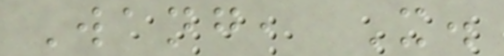Wang, X.
